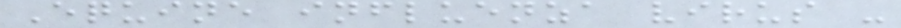Equine influenza virus -
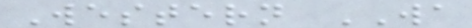Western WA
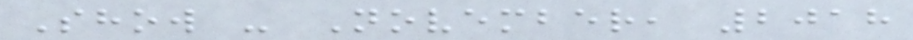Show - November, 2018
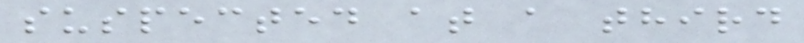suspected at a third
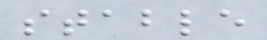stable
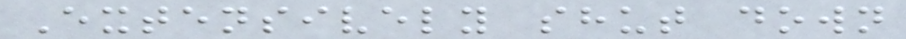Extensively shut down
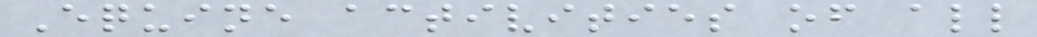Equine activities of all
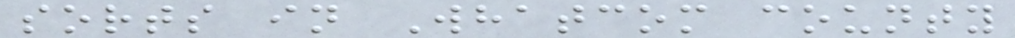sorts in Whatcom county
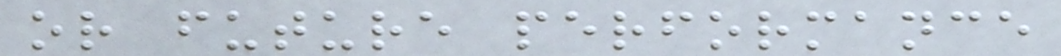or future performance
